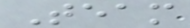Team
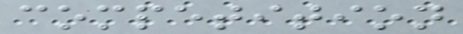competition
